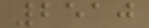2510
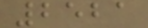2521
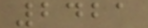2421
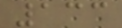133
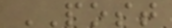POST
